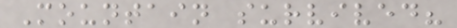Mountain survived?
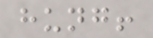hung!
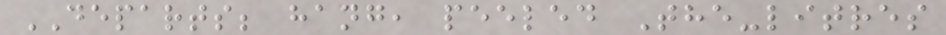DEPARTS; hang, peeled The-litres
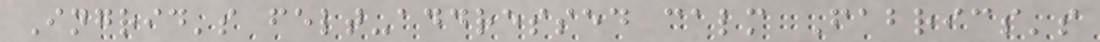Ingrid's felt-addressed calm Fabrics's
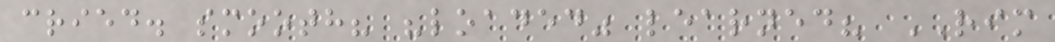cried. smooth? "loaded" learned? RIM
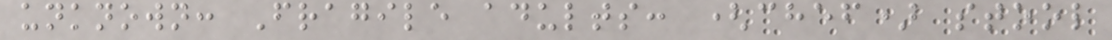unknown: Fragile adults: (chef) stool
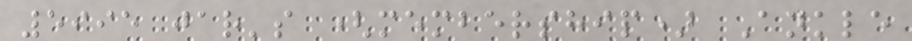5995 jar's (membership) Ankle
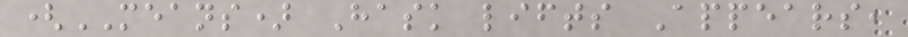(MEANS) Hask lifts Appears,
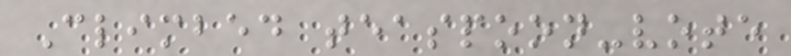Climbed teaspoon-vote
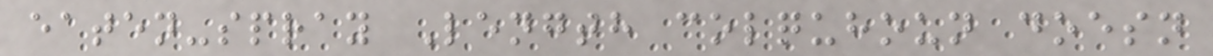eaten-spray Length colquhoun doesn
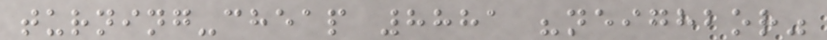turning-cheap 8881 "neighbor"
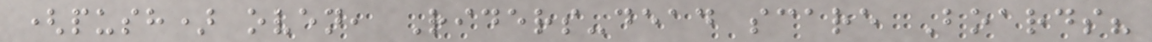(push) oven, Riders-dead scare Boards?
